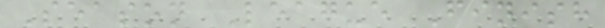Season League Finish
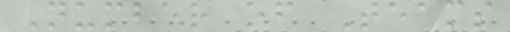Number of Teams
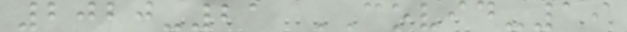2020-21 COVID-19
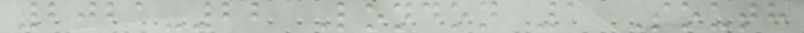2021-22 London 1 South
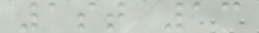1st 13
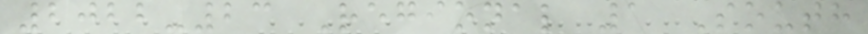2022-23 Regional 1 South
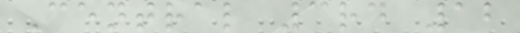Central 3rd 12
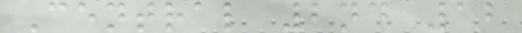Central 2nd 12
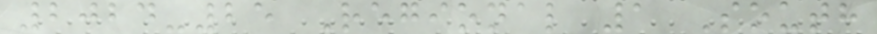2024-25 Regional 1 South
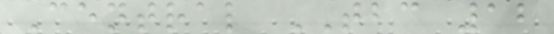Central TBC 12
